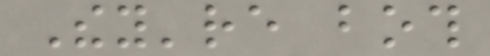They're both
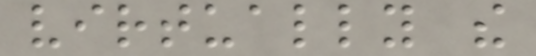virtually the
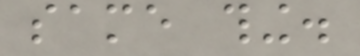same thing.
